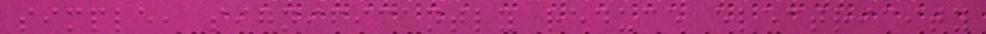simple, significantly reduce electricity
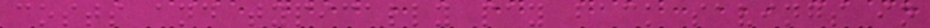costs and typically pay back savings in
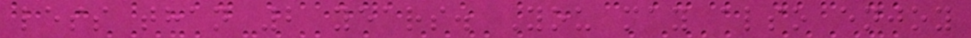less than 2 years. You may also enjoy
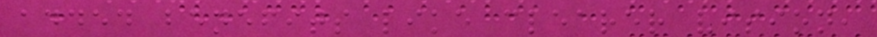added benefits like clearer vision,
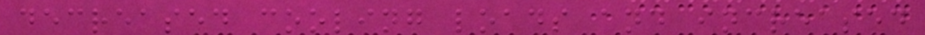decreased cooling loads and increased
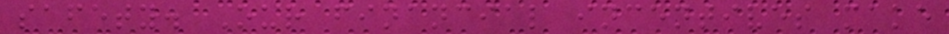safety. Our financial incentives make
